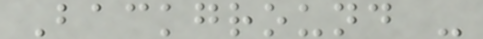Background -
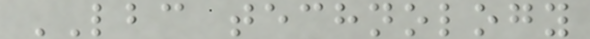LBC technology
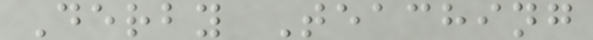Derby Teaching
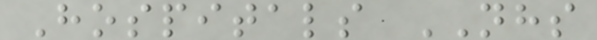Hospitals NHS
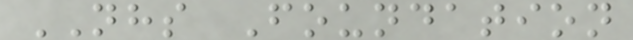NHS Foundation
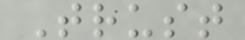Trust
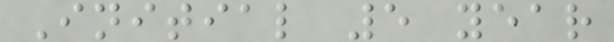Initial 5 year
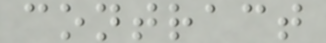contract
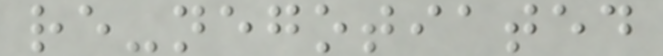re-negotiated
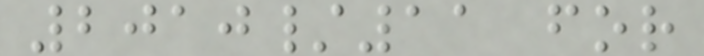2010/11 for
